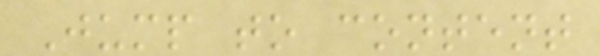Jump to content
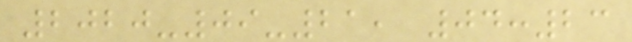2020-09-21, 04:23
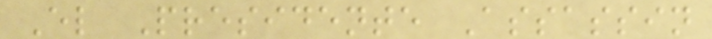El Presidente Assassin
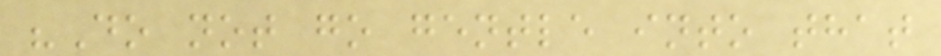"Do not go gentle into that
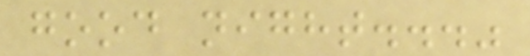good night..."
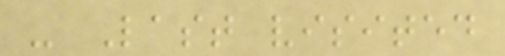- Last visited
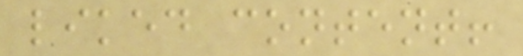liked content!
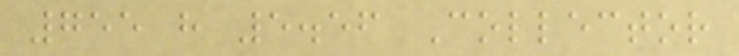755 h 5.56 Collector
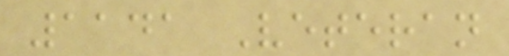1141 Veteran
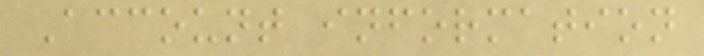Account information
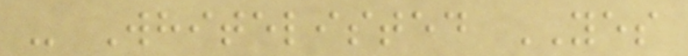- Whitelisted YES
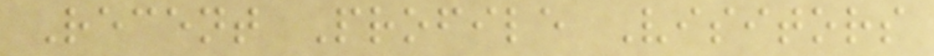Recent Profile Visitors
